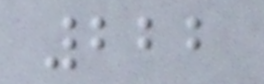222
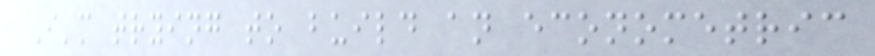I'm trying to build an econometric
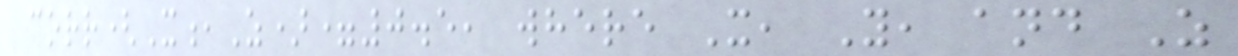corr(X,Z)=0.5, where X, Y, and Z
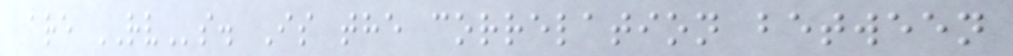are RVs. Is the correlation between
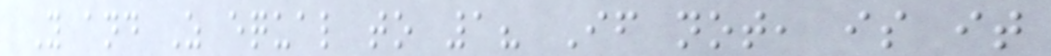Y and Z equal to 1? If not, is it
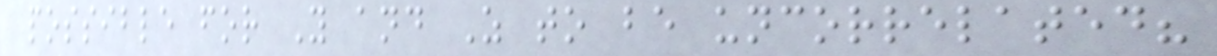possible for Y and Z to be uncorrelated?
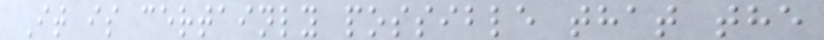It is certainly possible that the
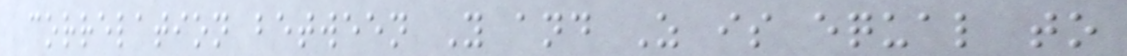correlation between Y and Z is equal to
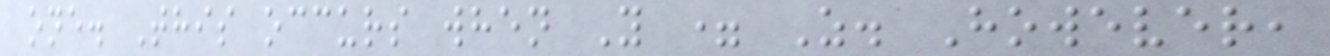one. This occurs when Y = Z. However,
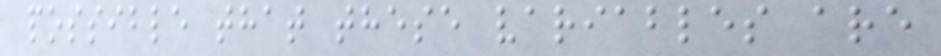possible that these variables are
